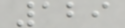129
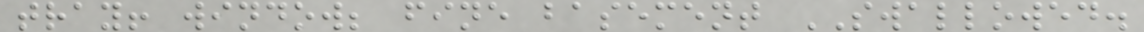tray! window; fine basement SWALLOWED.
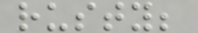rusty;
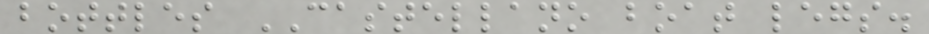bottles CASTELLANO boat legs.
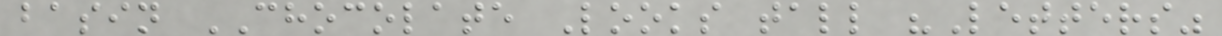basin CHOCOLATE Looks tall "Letters"
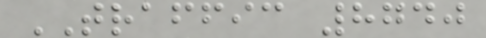TRAFFIC 8740
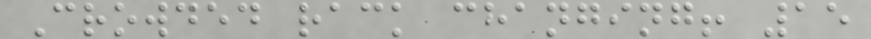Crowded rack changing! 15
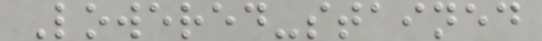Lowered-stained
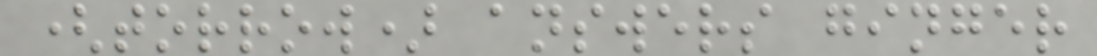(torrow) answers ginger
